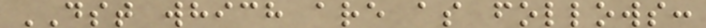DST which are as follows:
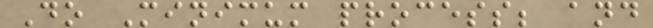Do Minimum process; and
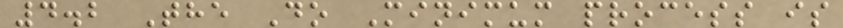4.2 The Do Minimum process is
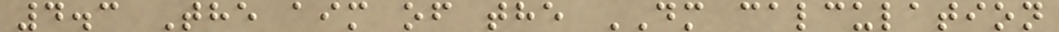4.3 The aim of the DM calculation
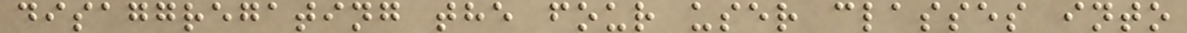disaggregating the four user classes into
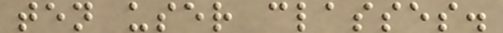ten user classes.
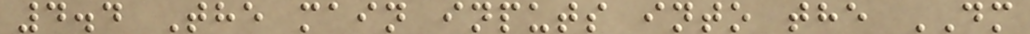4.4 The main inputs into the DM
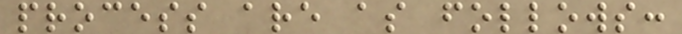process are as follows:
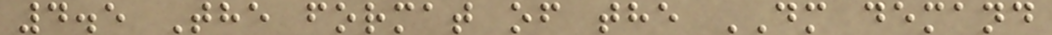4.5 The format of the DM demand
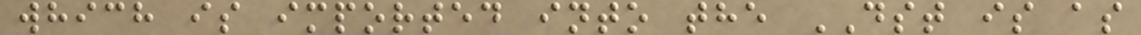which is imported into the DST is as
